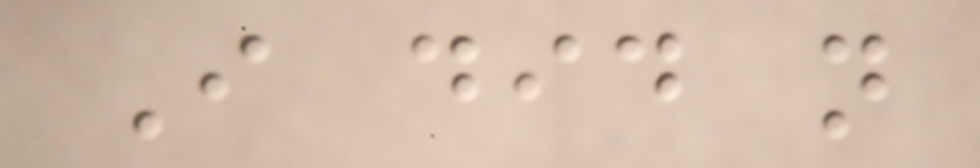I did not
